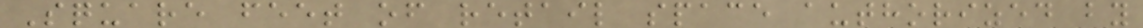Square feet of retail space authorized by
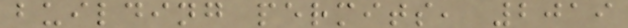building permits, 2019
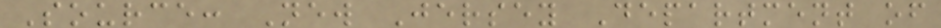Source: New Jersey Department of
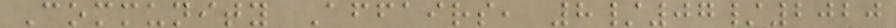Community Affairs, 8/07/2020
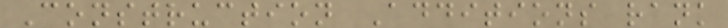Construction Additions rank
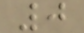0
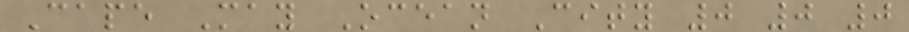Cape May Ocean City 0 0 0
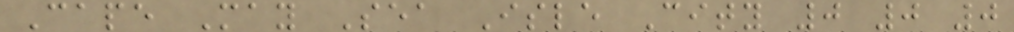Cape May Sea Isle City 0 0 0
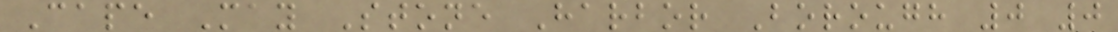Cape May Stone Harbor Borough 0 0
